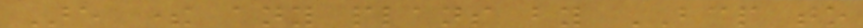Are there any plans by BCP to
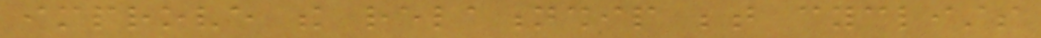improve the relationship between cyclists
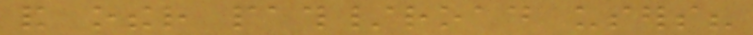and other path/road users?
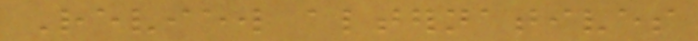Review alternatives
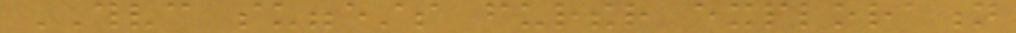THVC suggests further exploration
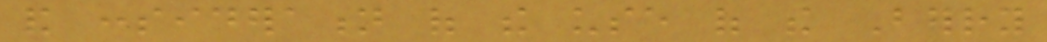and consideration of the use of the Berry
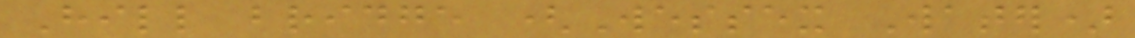Hill bridge (Wessex Water)
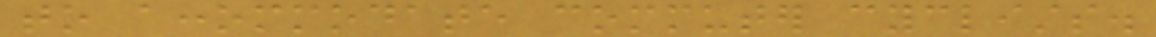to accommodate commuter cyclists.
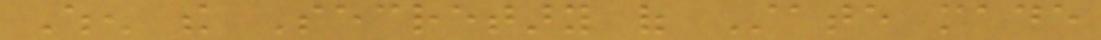When the Secretary of State made
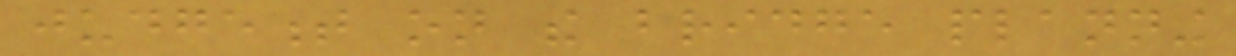judgement on the bridge planning
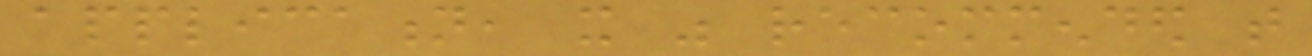application, it was recommended that
